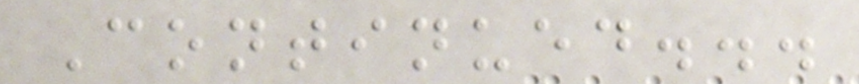Continued...
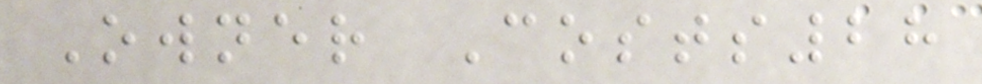Owner Costs28
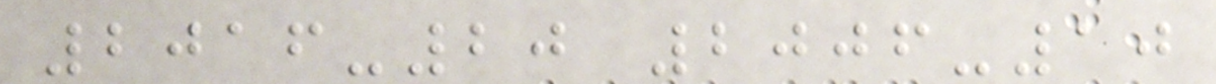2016-20 2006-10
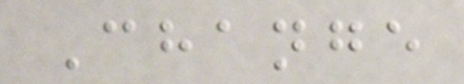Change
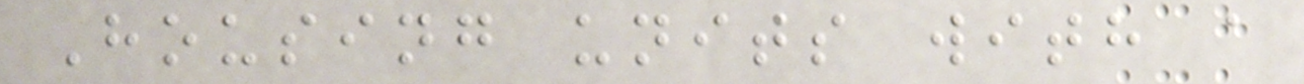Housing units with a
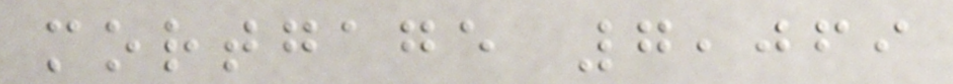mortgage 7,069
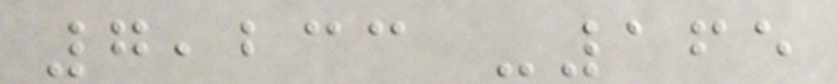7,233 -165
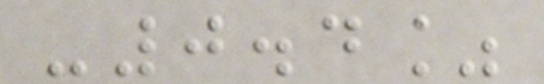-0.4%
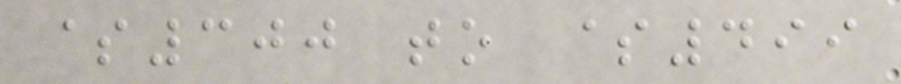$300 to $499
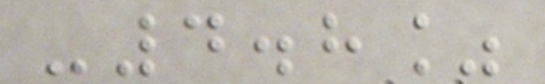-4.8%
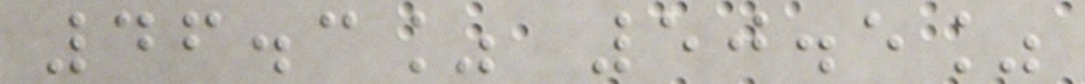46.3% 50.5%
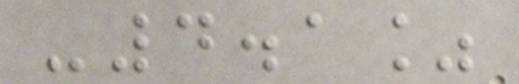-4.1%
